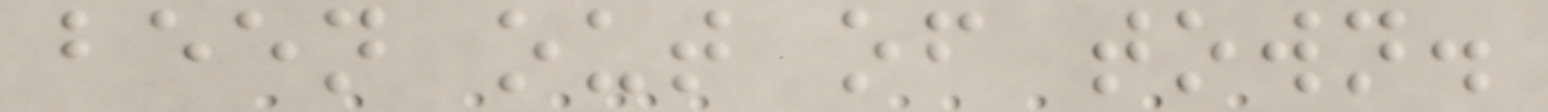been out of town.
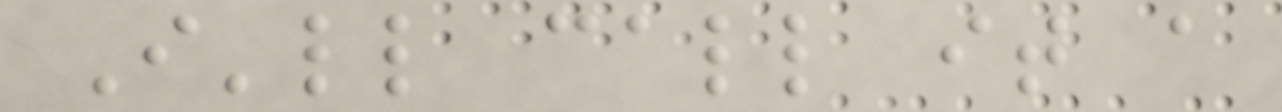I'll call it a
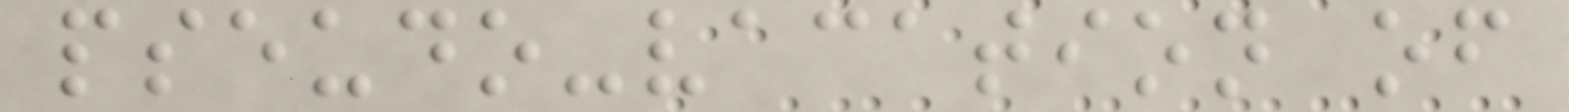pseudo-vacation of
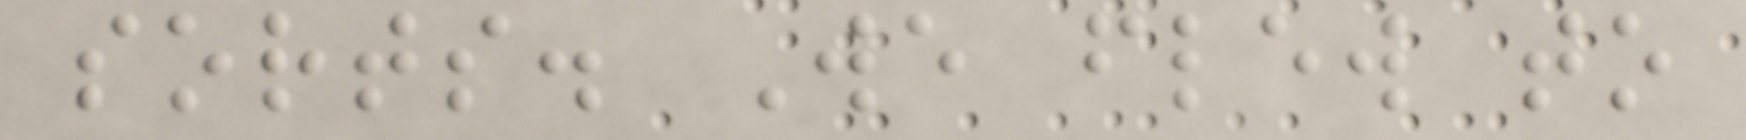sorts. We flew to
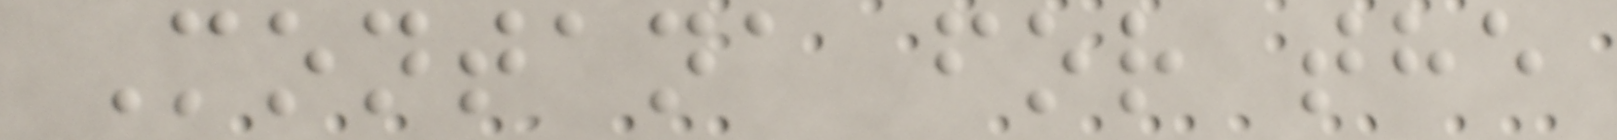Montana for the
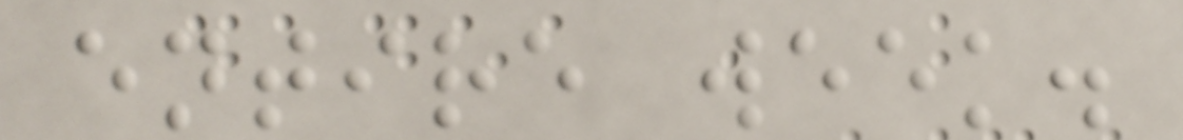entire week.
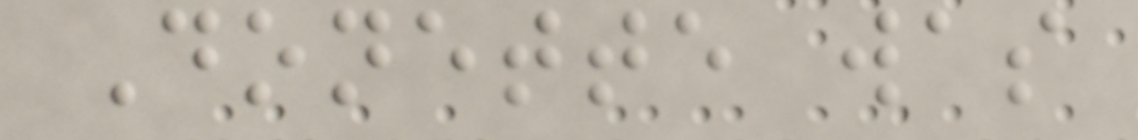Donette was
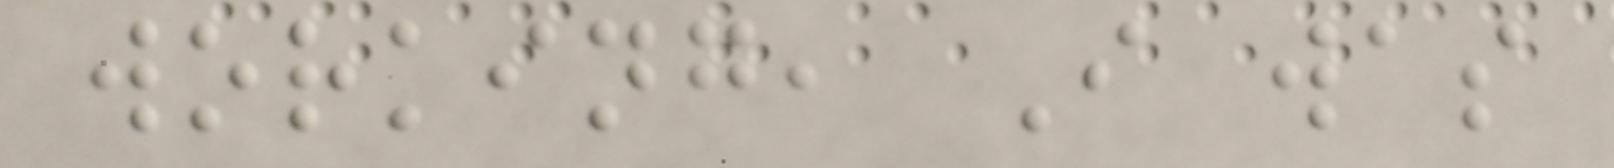working, I was
